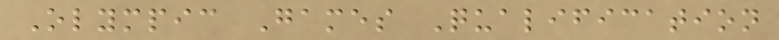Olympic Games Qualification
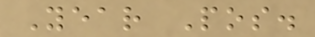Year Pos.
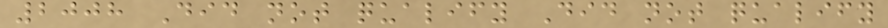2008 Did not qualify Did not qualify
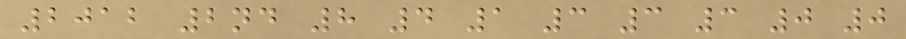2012 2nd 8 4 1 3 3 3 0 0
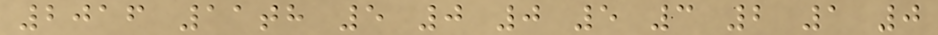2016 11th 5 0 0 5 3 2 1 0
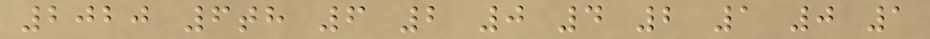2020 6th 6 2 0 4 2 1 0 1
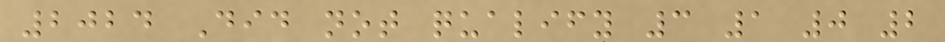2024 Did not qualify 3 1 0 2
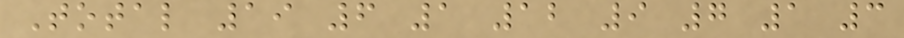Total 19 6 1 12 9 7 1 3
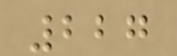227
